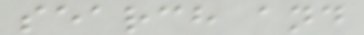search and
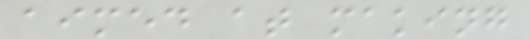aimed at making
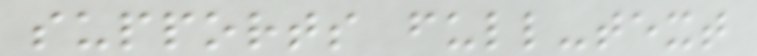supports full-text
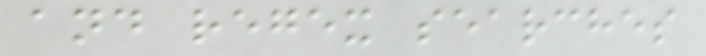and regex searches
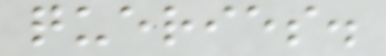queries.
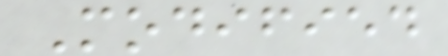Modified
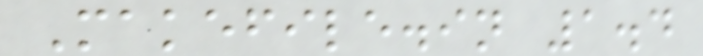Makefile.in 1.4
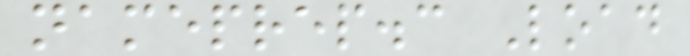nameprep.c Load
